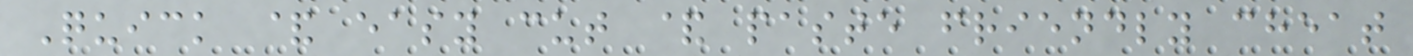Quick & easy cut & paste friendly cheat
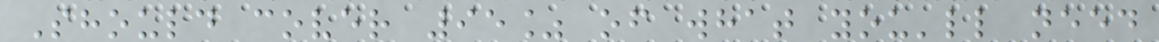Should cover 95% of what you'll need
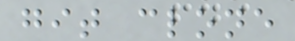git clone
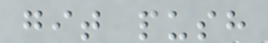git push
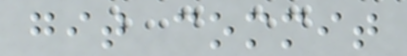git commit
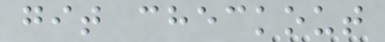git checkout
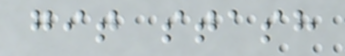git stash
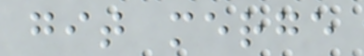git merge
